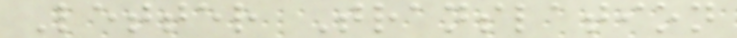Letter Translation
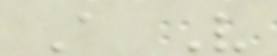A V
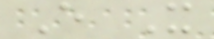E X
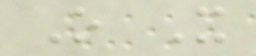O X
